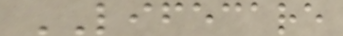LIFECARE
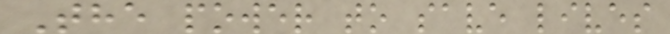The power to save lives
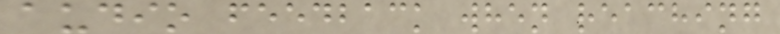audio feedback when reaching
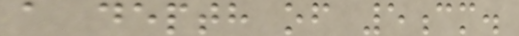a depth of 5cm.
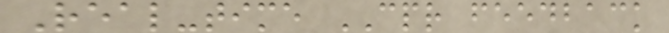Real-time CPR feedback
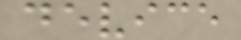device
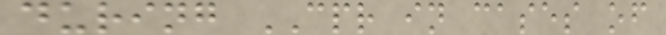during CPR in cases of
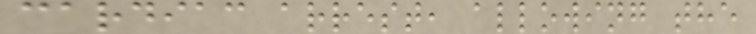cardiac arrest, allowing the
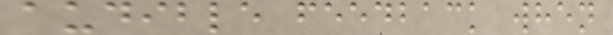audible feedback when
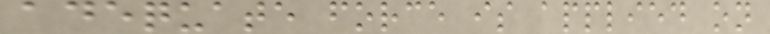adequate force is applied on
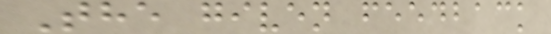The given feedback
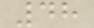48
